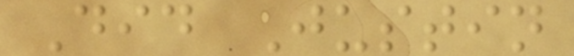Did Justin
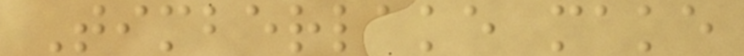Timberlake make
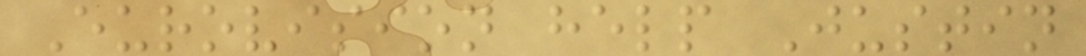Eurovision help Justin
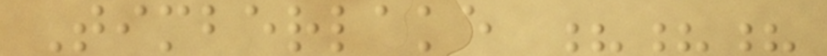Timberlake ???
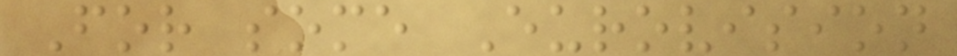For some Eurovision
